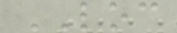LOC
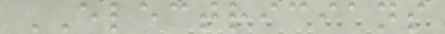ELECTRICIANS
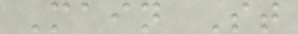Main St
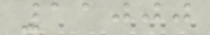11000
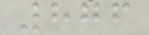876
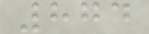874
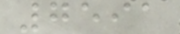7591
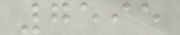7595
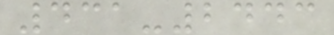431-2443
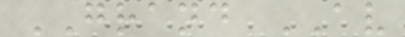GRAND AV
